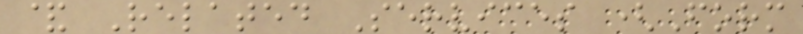& Related Services (Form
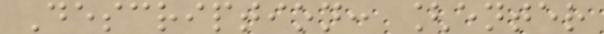Description: [enter
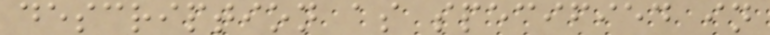description as specified in
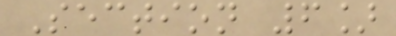Section 6]
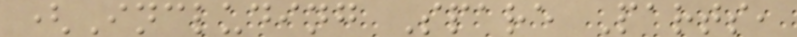(Including Spare Parts,
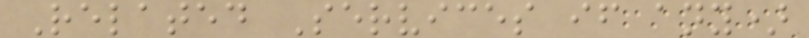Related Services if any)
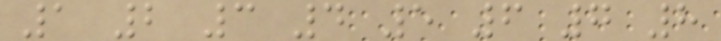1 2 3 4 5 6 7 8
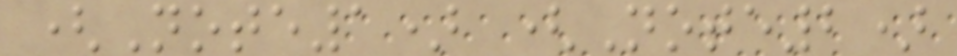(Note1) (Note2)
